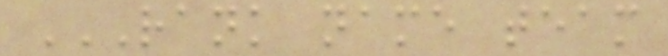RANK NAME TEAM
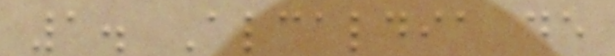1. Alcaldia de
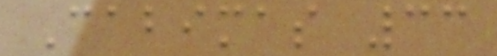Cabimas 33
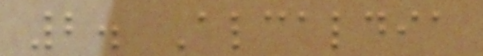2. Alcaldia
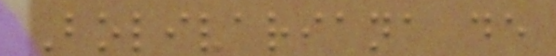Bolivariana de
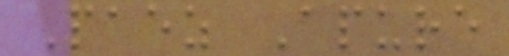Paez Apure
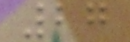27
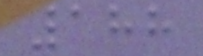188
